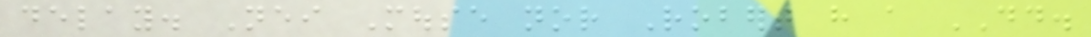delay. Neither Mouse nor Robert have a DD.
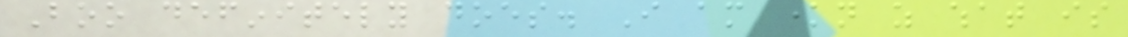Boo definitely does. I am known as what is
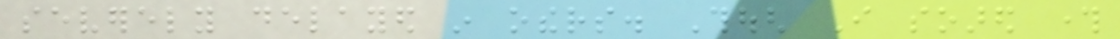severely delayed in others. Though I soared through
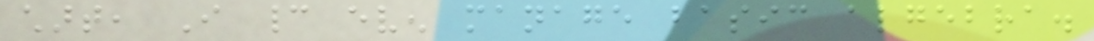chart, I cannot even manage basic algebra.
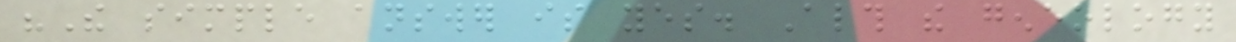"The simple answer is yes. Although the geneology
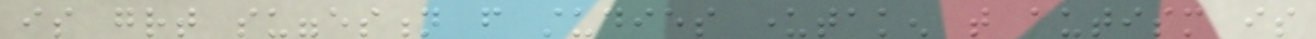is great suggestion from studies undertaken that autism is
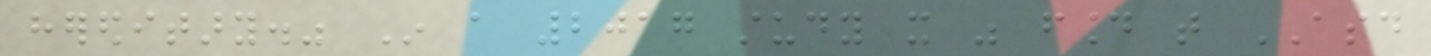hereditary." In a 2017 study it was found that ASD
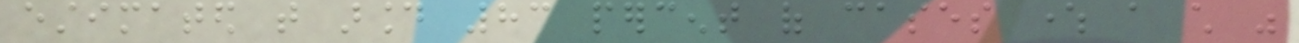estimated that around 83 percent of cases where a child was
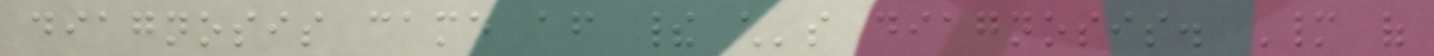diagnosis came after their child's diagnosis. Many of
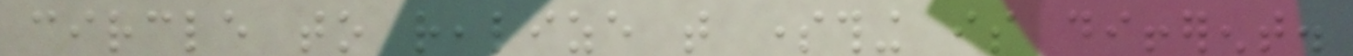circle to realize that something is different.
